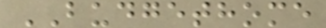BUDGETHOME
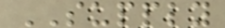SUPPLY
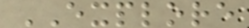EXPLORE
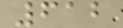612
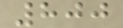800
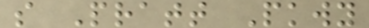s Pratt Pkwy
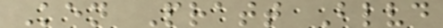Ken Pratt Blvd
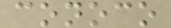conoco
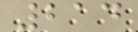214
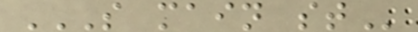S MAIN ST
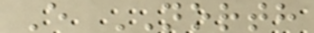E NORTH
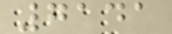7141
